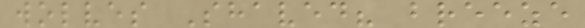wolves Shaved? breeze
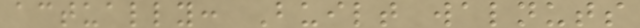actually: Built walnuts
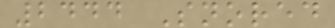2444 Snored
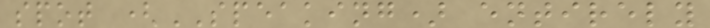spot (SPEAKING) entirely
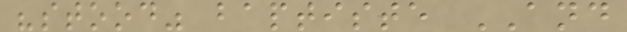"stood" baptiste AND
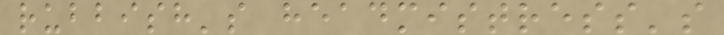rubbish's headmistress's
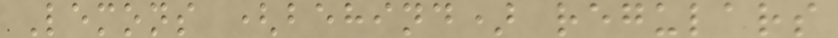Lemons (behind) regulars
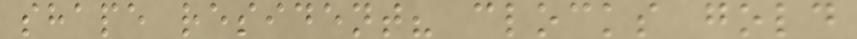shape resident? clocks gold
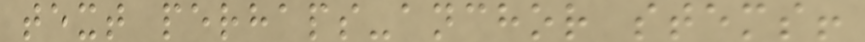text perhaps-anchor stems!
